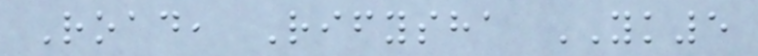Road, Rifysha YK5
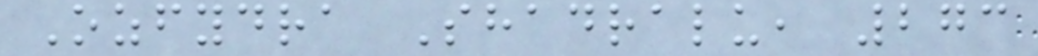Ozfydra Shadralu, 273
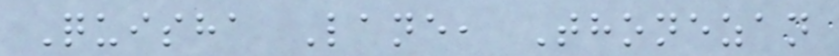Quisha Lane, Thonezan
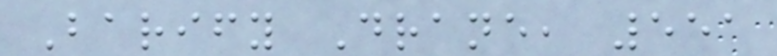Barify Drane, 551
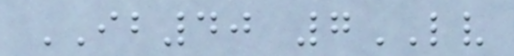IB40 7LV
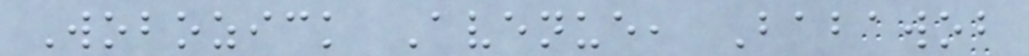Wobozick Avenue, Babawob
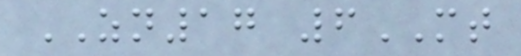ZN17 6MT
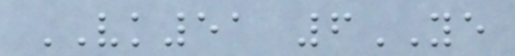VK51 6YE
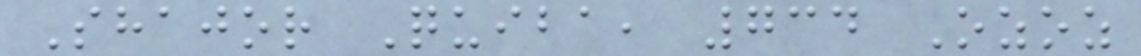Shajor Quiba, 734 Ozoz
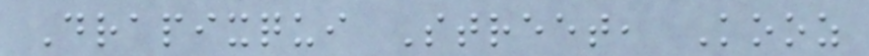Drapixqui Street, Kooz
